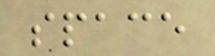space
